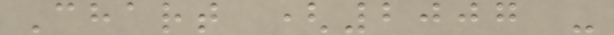Chart (2007 -
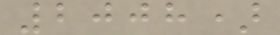2008)
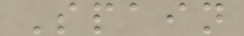Spain
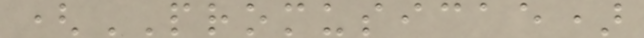(PROMUSICAE)
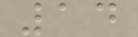14
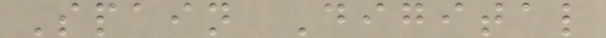Spain Digital
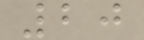20
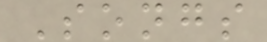Songs
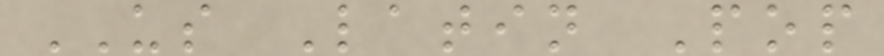US Latin Pop
